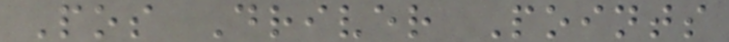Pos Driver Points
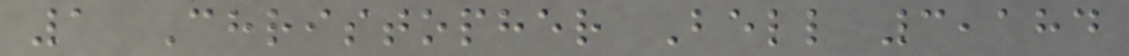1 Christopher Bell 3,184
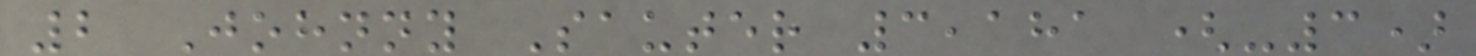2 Johnny Sauter 3,181 (-3)
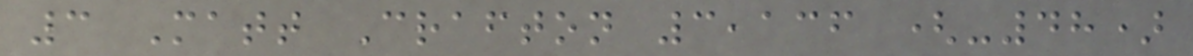3 Matt Crafton 3,136 (-48)
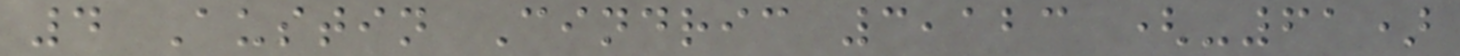4 Austin Cindric 3,123 (-61)
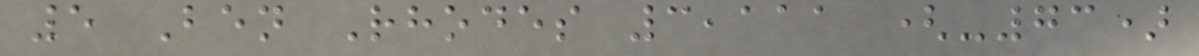5 Ben Rhodes 3,111 (-73)
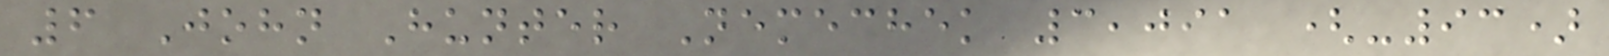6 John Hunter Nemechek 3,091 (-93)
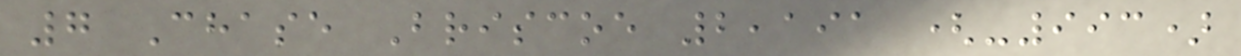7 Chase Briscoe 2,191 (-993)
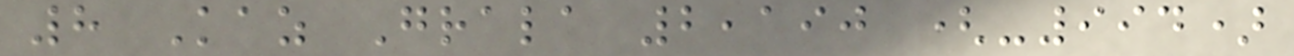8 Kaz Grala 2,190 (-994)
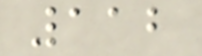112
